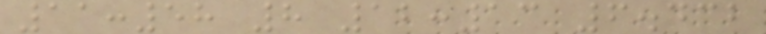11:58 8 12:13 6.432
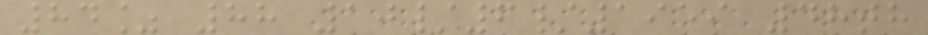84% 88 10/6/1959 48th
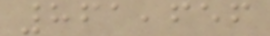861,656
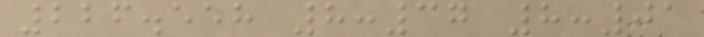226.558 8:37 8:01
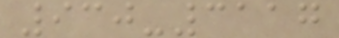930-3117
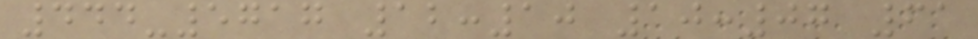444-5717 12:10 10:07 61
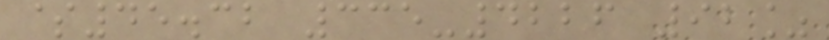$45.32 335-4226 92%
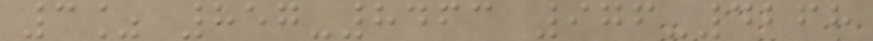3% 857-8463 976-4268
